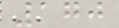170
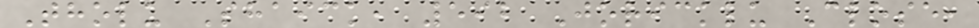Tholu Shaick, 592 Joricklu Close,
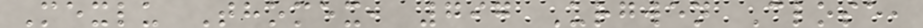Mexlu Thomex, 797 Urgwen Close,
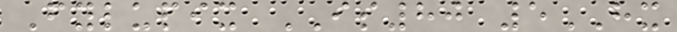Fylupix IS80 5HX
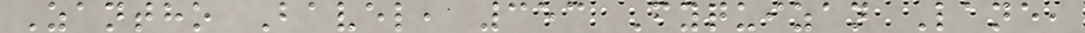Zantho Bavel, 353 Fyquizan Lane,
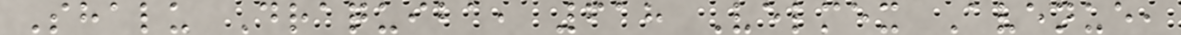Shalu Draquiba, 618 Velmex Avenue,
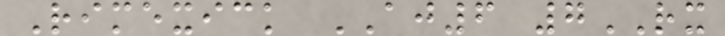Rimexick AJ6 7RX
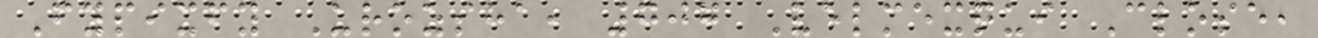Fypixfy Urozsha, 707 Velmexqui Close,
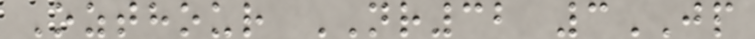Ozthour NR32 3JP
